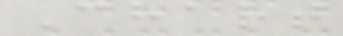Chart
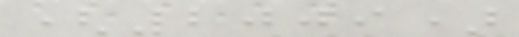(2009)
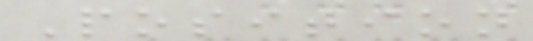Position
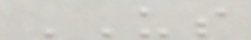US
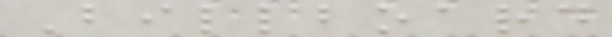Billboard
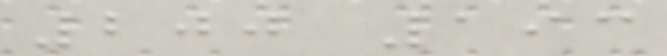200 193
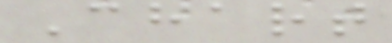Chart
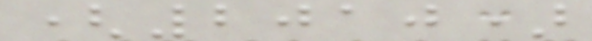(2010)
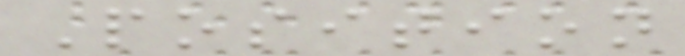Position
